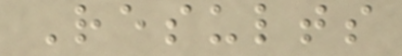Results
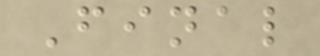Final
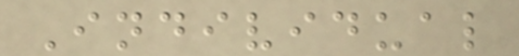Individual
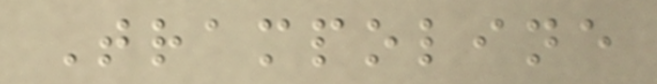Trampoline
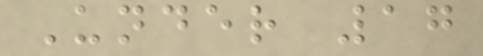Under 17
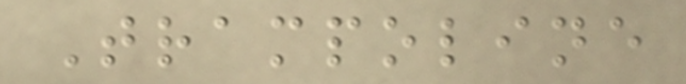Trampoline
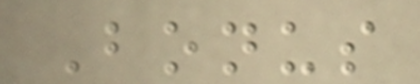Bonus
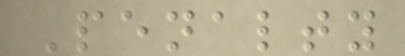Penalty
